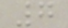7
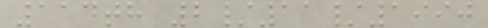114th 2/11/1990
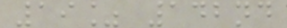19% 142nd
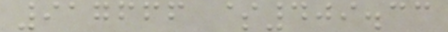917666 $409.33
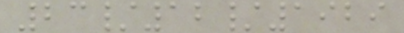23/12/1929
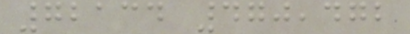72134 470,472
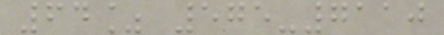64% 575-7110
